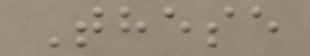These
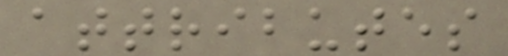attributes
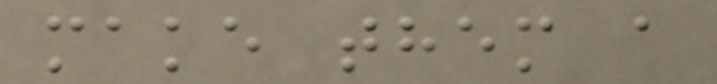make them a
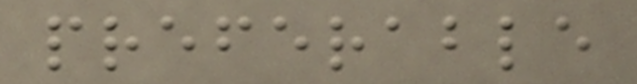preferable
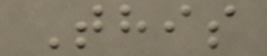This
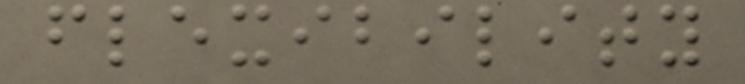flexibility
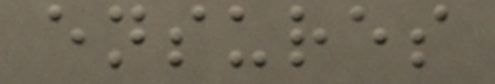ensures
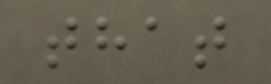that
